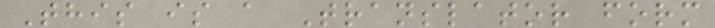This is a Translator form
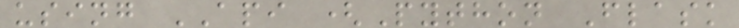using API (Python Flask
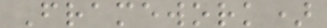Framework)
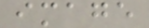image
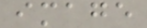image
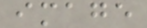image
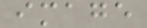image
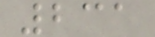231
